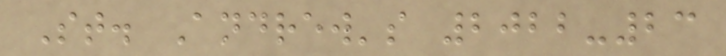St. Andrew's 2022-23
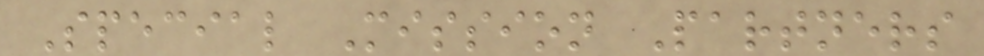Special Mission Partners
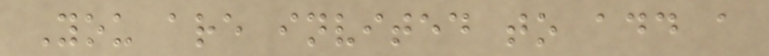You are invited to add a
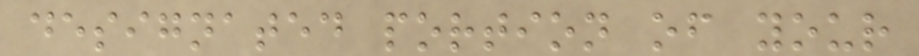designated portion of your
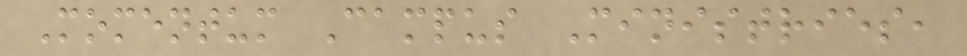Momentum Campus Ministries,
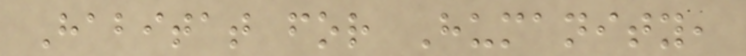Habitat for Humanity,
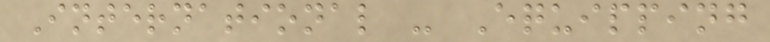International - Equipping
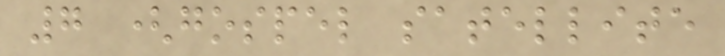7 (gospel satellite
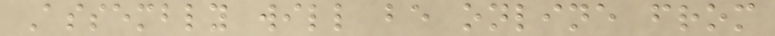Assembly will be online from
